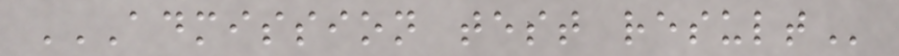ADMISSION TEST RESULT
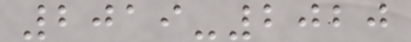2019-2020
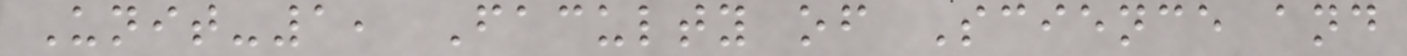Unit-1, Faculty of Science and
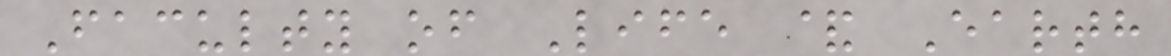Faculty of Life & Earth
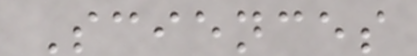Sciences
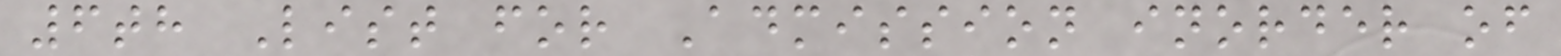6th List for Admission inorder of
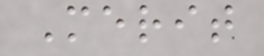Merit
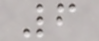6
